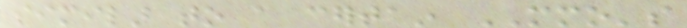similar to a certain MMO's
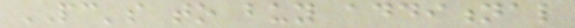PC's to buy additional
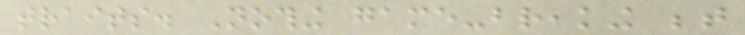traits. Nothing game-breaking between
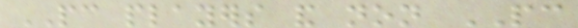PC players and non PC
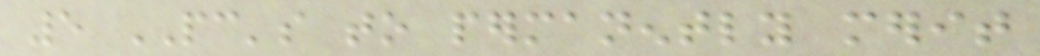5 PC's to permanently merit
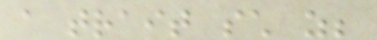a trait such as;
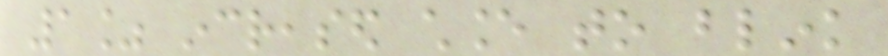1% increased chance to blink
